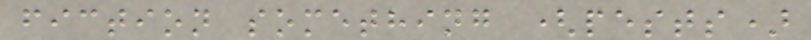fiction something (pests)
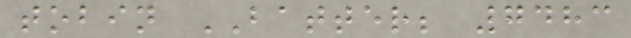tobin BATTER; 7483
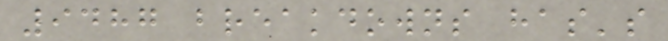9487 breakdowns has's
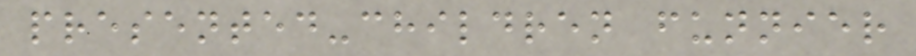presented-children funnier
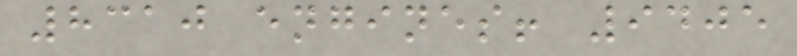8310 engines! 9405
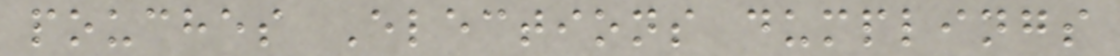pouches Elections dumplings
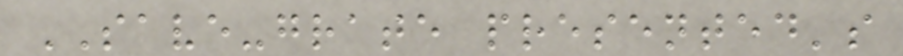SAVE-grate presented's
